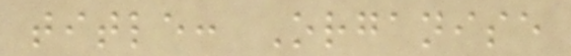title: Organise
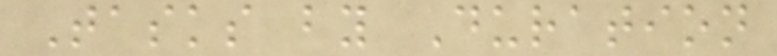Tasks by Duration
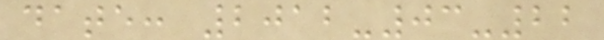date: 2012-03-22
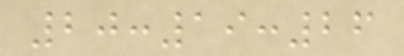20:19:26
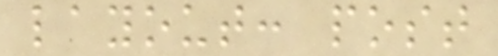layout: post
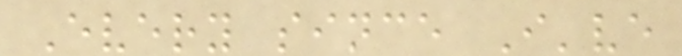Every since I've
